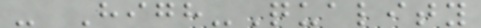- High-Quality
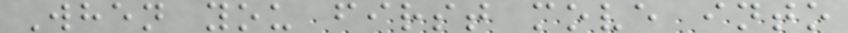When you first move into
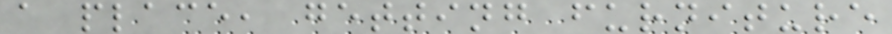a place, getting furniture
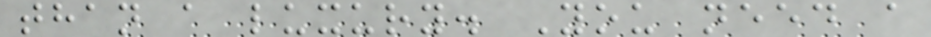than a luxury. You need a
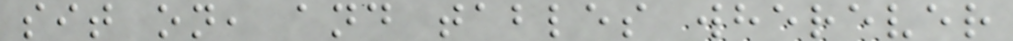sit on, and tables wherever
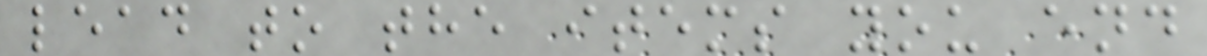lead to the items you end
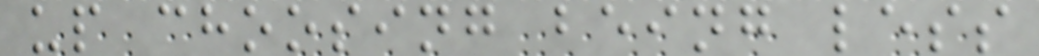up choosing being less
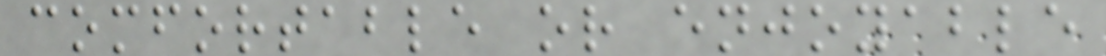comfortable or enjoyable
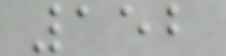152
